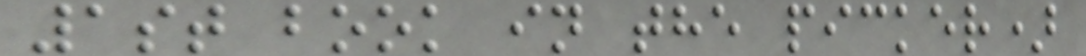1st book in the picker)
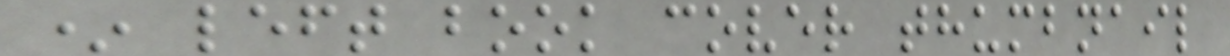* left book cover thumbnail
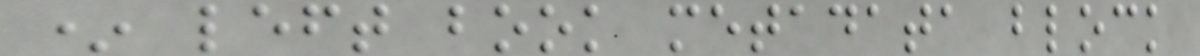* left book metadata block
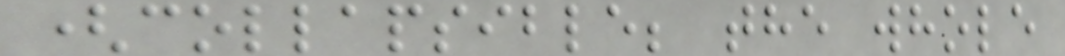(collapsible; the whole
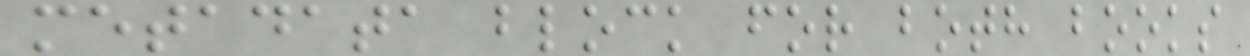metadata block for both books
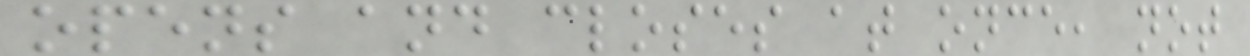opens and closes at once, not
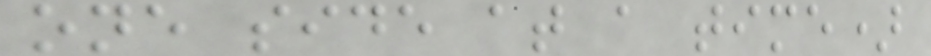one side at a time)
